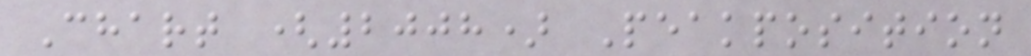Chart (2008) Peakposition
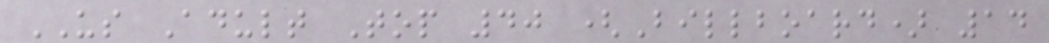US Adult Top 40 (Billboard) 14
